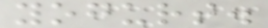yogurt.
